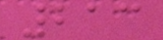213
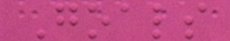Goals
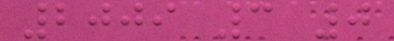2009 3 0
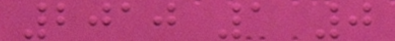2010 1 0
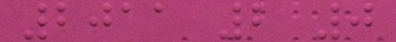2011 2 0
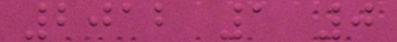2012 1 0
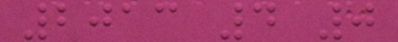2013 4 0
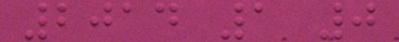2014 1 0
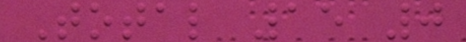Total 15 0
